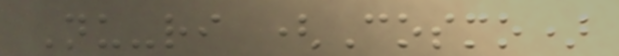Nu-ri (Cosmo)
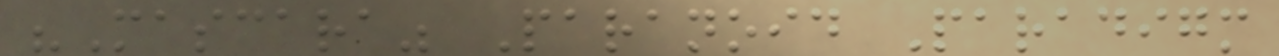"Mascara" Paranoid Paradigm
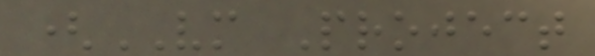(VM Project
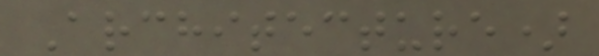Architecture)
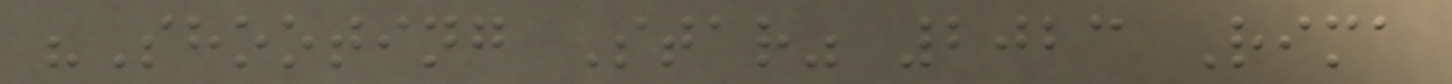"Shooting Star" 2023 Rima
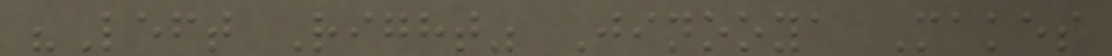"Left Right" Jinooya Makes
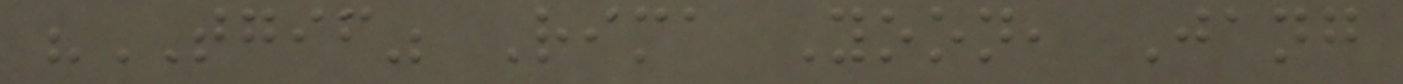"TGIF" Rima Yoon, Jang
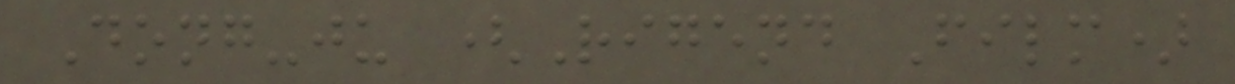Dong-ju (Rigend Film)
